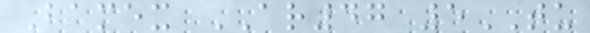Bamex AR47 5TU
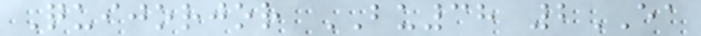Quijorjor BU38 2EA
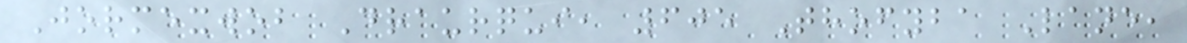Jormexwob Draurqui, 605 Thofyba Lane,
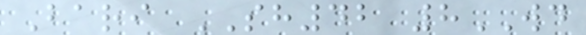Bari SH42 8WD
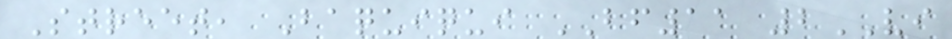Street, Baquiqui BF11 2VI
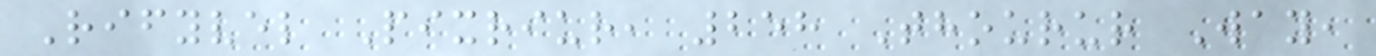Rifyvel Pixriur, 258 Thourur Way,
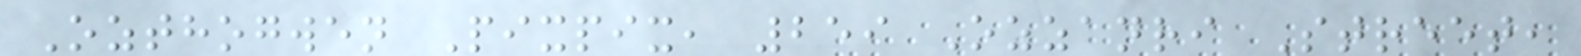Ozthogwen Pixpix, 259 Ozzanri Street,
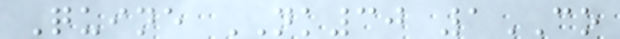Quine NK30 1CO
